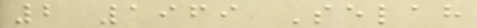2 1969 Selah
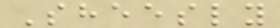Sheesly
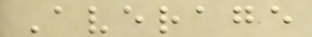Average
